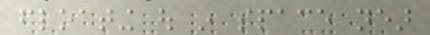floating out in space near
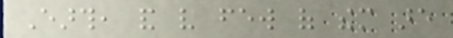Earth, and very few of them are
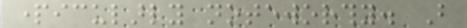particularly noteworthy. But
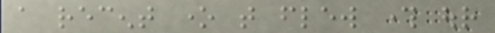a recent one that flew through our
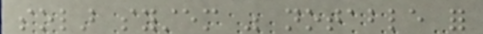solar system was notable for
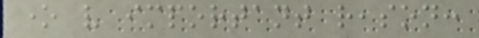one very important reason:
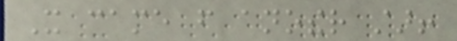It came from another star!
